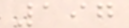197
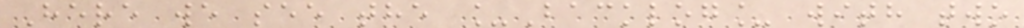Here we see the _Backlog_ with two
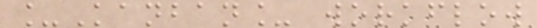_Kanban_ workflow
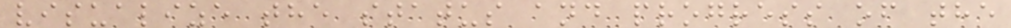visualize the status and progress of the
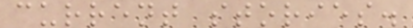current stories.
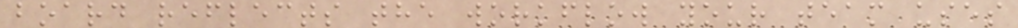board reflects the workflow your team uses
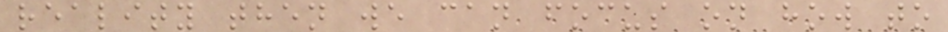reality then we can focus on how to
